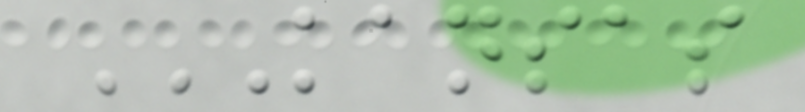KANSAS
